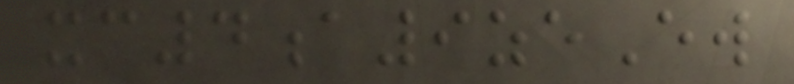xc4a9zeEw
